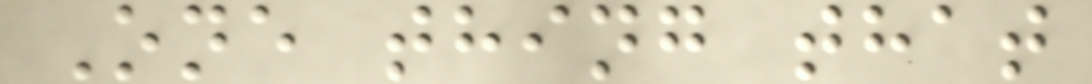One thing that
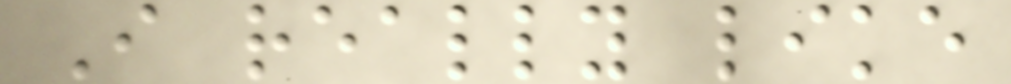I really like
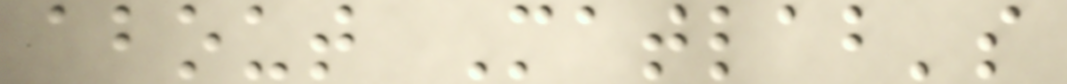about Matlab's
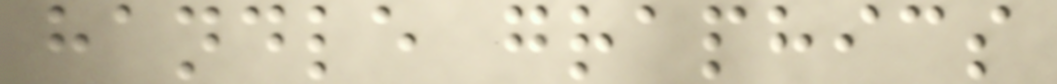handle graphics
